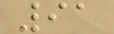91
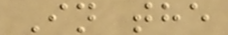In the
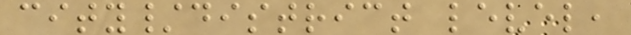city/district level,
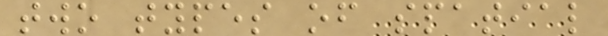two types of spatial
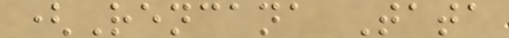(Rencana Tata
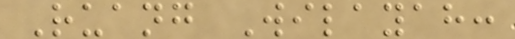Ruang Wilayah:
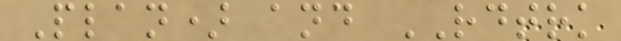Plan) and RDTRK
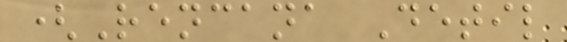(Rencana Detil
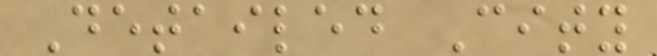Detailed City
